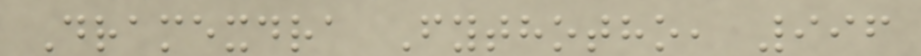Dramexdra Fythotho, 996
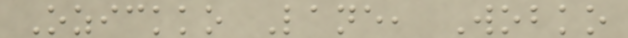Ozickko Lane, Wobko
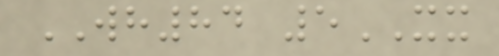WH84 5XX
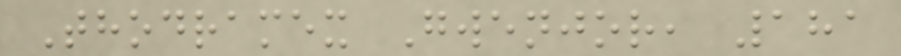Thodramex Gwenjor, 181
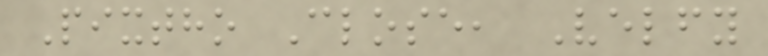Pixtho Close, Velfy
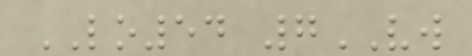LO54 7VW
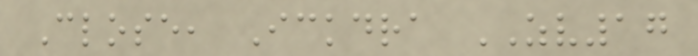Close, Ickdra ZV17
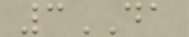3DA
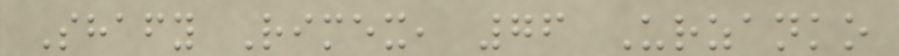Shafy Rimex, 76 Urzanko
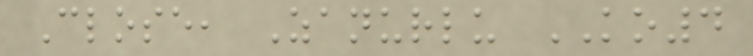Close, Zanurlu KO4
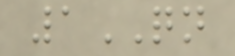1QN
